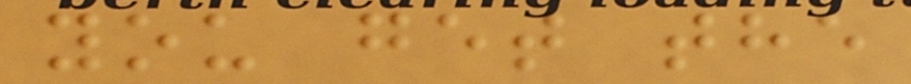you get the
